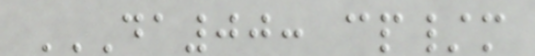DA00: CP/M
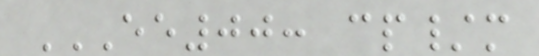EE00: CP/M
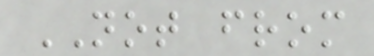NOT from
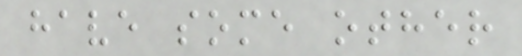have some other
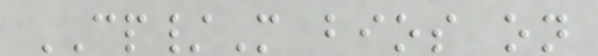CP/M bios on
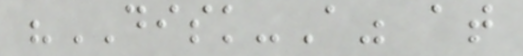"DISK-A" at
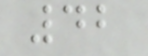42
